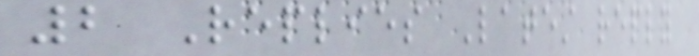2 Replies Latest reply
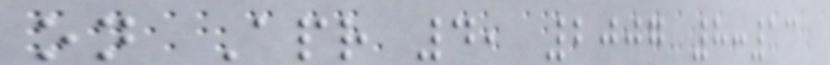on Apr 4, 2007 8:13
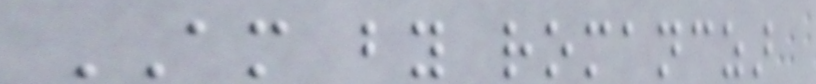AM by romanczar
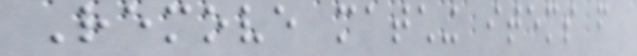Remove matching items from
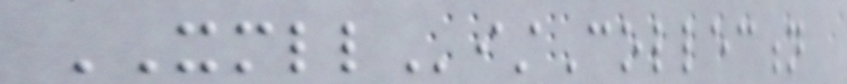XMLListCollection
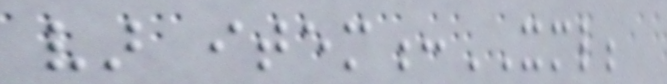var item:XML;
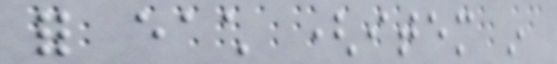for each (item in
